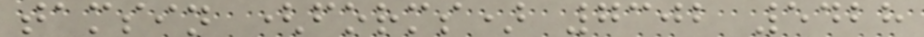tamsin (forms) 7302 5428
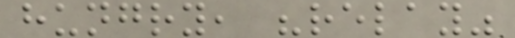hungry, "relay"
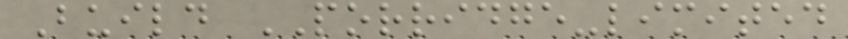Build PORRIDGE-limited
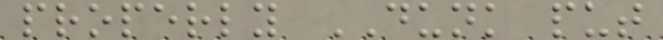properly DUNK put
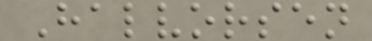Halvorsen
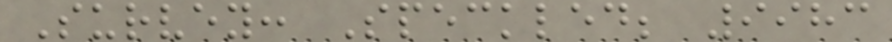Survey: Speckled; 9983
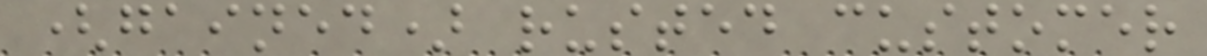(gained) rusted customer
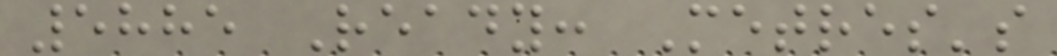5885 Ready: Metres's
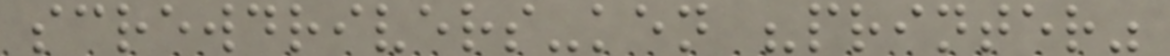screwdrivers-ken "printer"
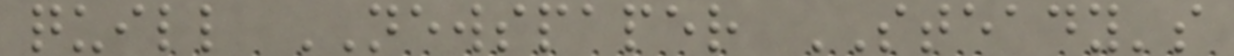quill NEWSPAPER STEADY's
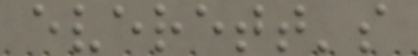everett's
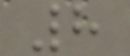8
